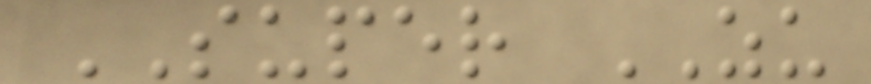SUPER ZU
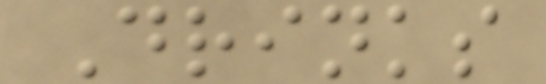Drinks
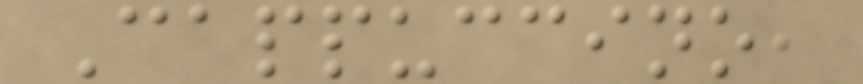Cappuccino,
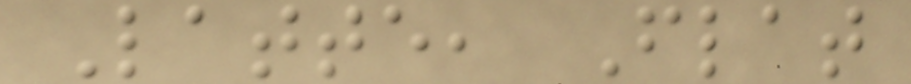Latte, Flat
